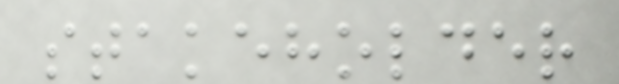stakeholder
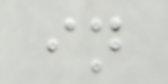in
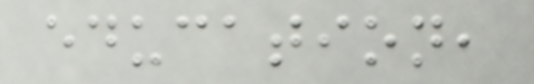education,
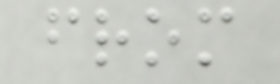from
